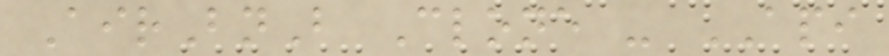AirBnB Clone - API
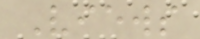Views
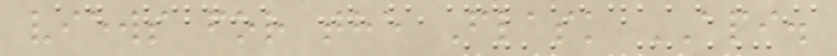views for the Flask API.
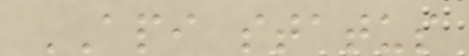API status
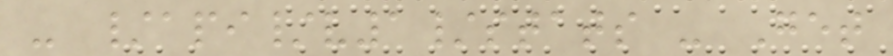- /api/v1/stats - Get
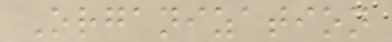Organization
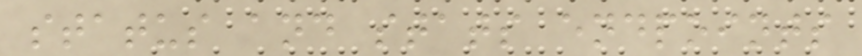status and stats endpoints
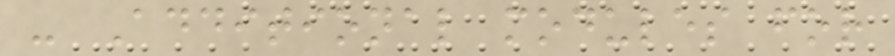- Additional modules for
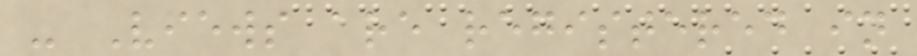- Views are registered in
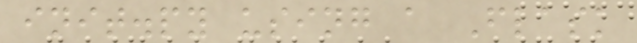init.py using a Flask
